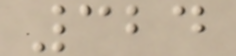324
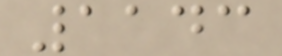1143
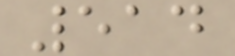514
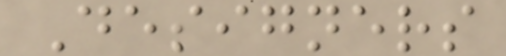Designers
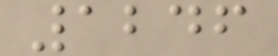1246
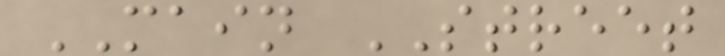MAIN STREET
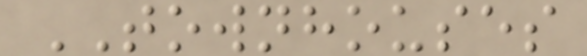TOWNHOUSES
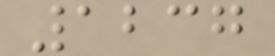1237
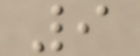9
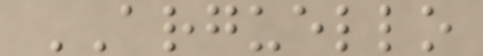ARGUELLO
